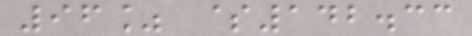96% $142.33
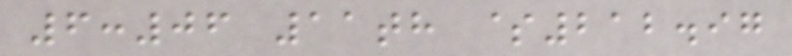6:06 11th $212.97
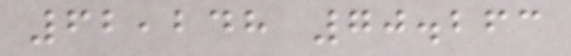62,248 70.263
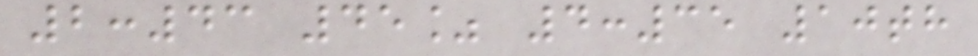2:43 45% 4:35 10th
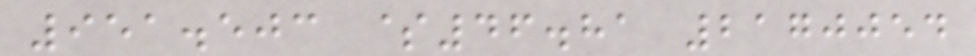951.503 $46.81 2170054
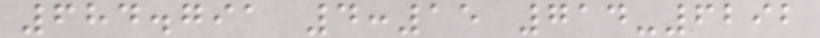684.791 4:15 714-6292
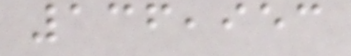136,953
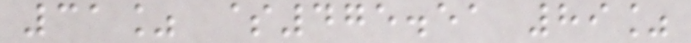31% $475.51 89%
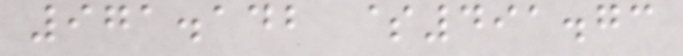971.142 $491.73
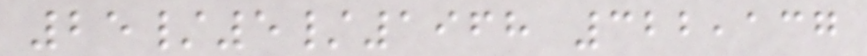25/5/1968 322,137
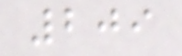209
